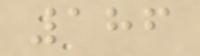186
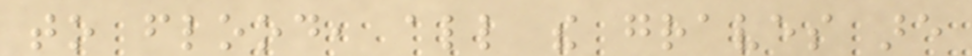to flood, all the graves are
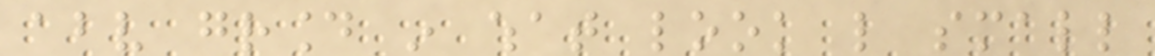above ground in what look like small
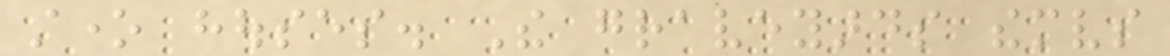stone houses. The graveyards themselves
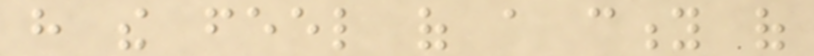have the feel of a city of
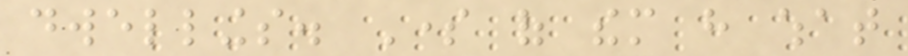dwellings. Some of them have what
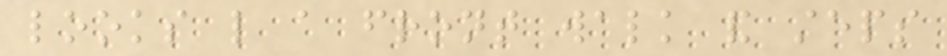looks like a front walk and steps
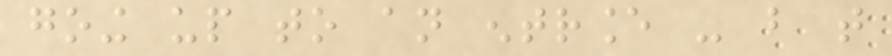going up to an entrance - but that
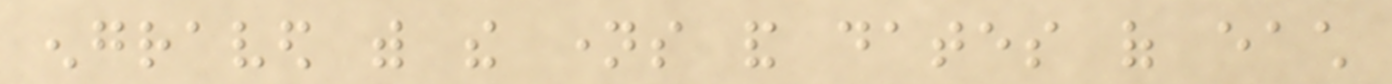engraved with the names and dates of each
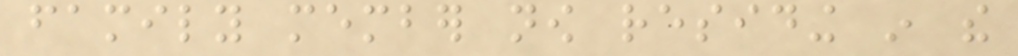family member now residing in the
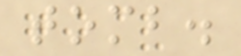tomb.
